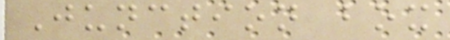Junction box
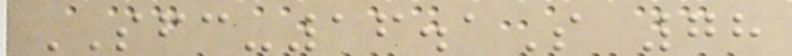SFC-16.1S 78
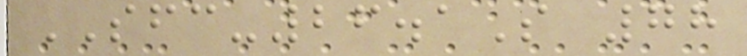SFC-26.1S 78
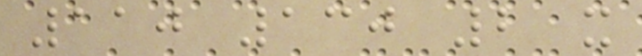110 130 2 x
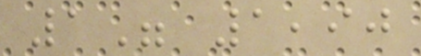1" 1,90
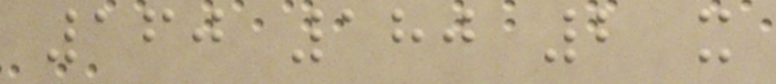160 180 2 x
